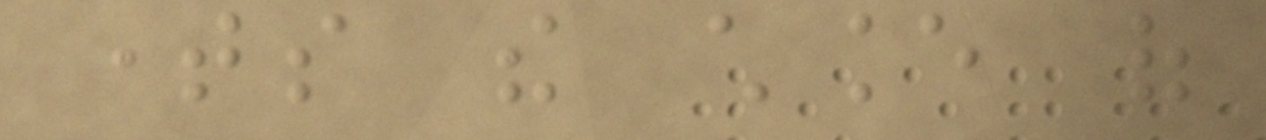times the chance of
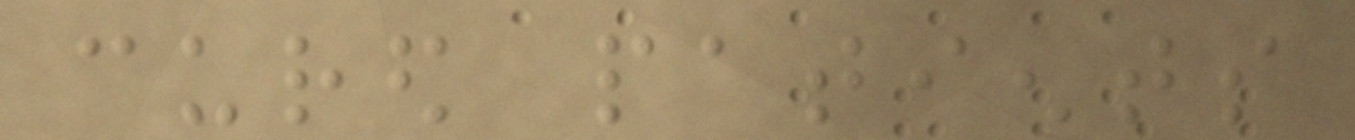cured patients
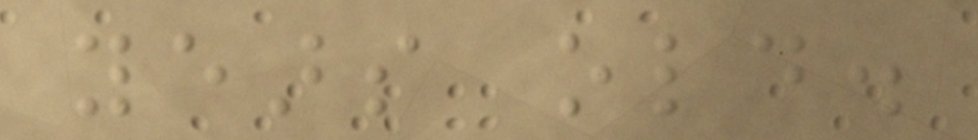years old.
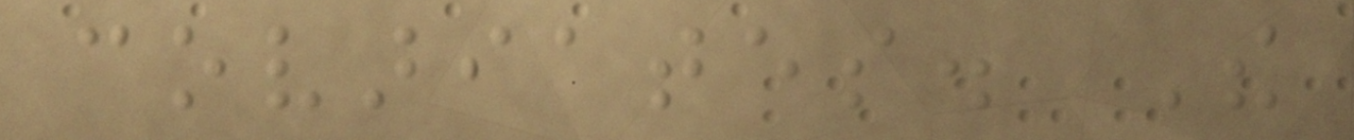covariates. The
